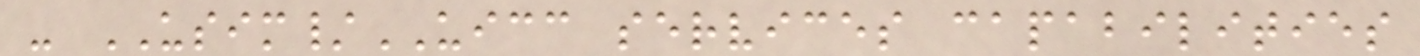- USIM/UICC services capabilities
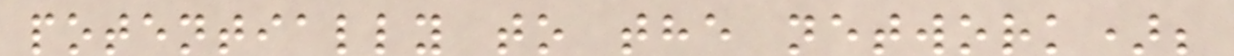potentially to the network);
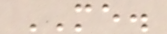ME.
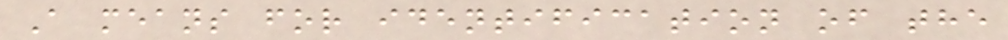A means for identification of the
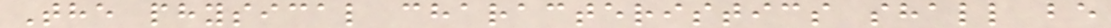The physical characteristics shall be
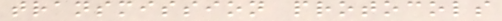transmission protocols
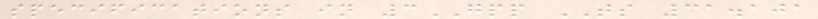specifications in 3GPP TS 31.101
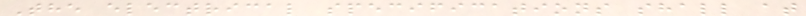The electrical specifications shall at
